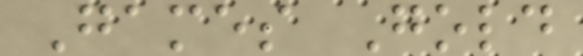Games Gold
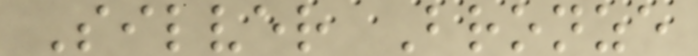Silver Bronze
